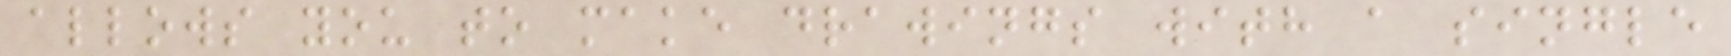allows you to make drawings with a single
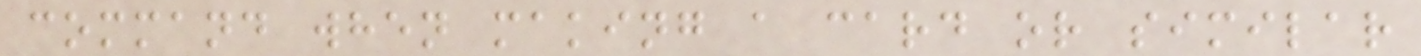command when making a card or similar
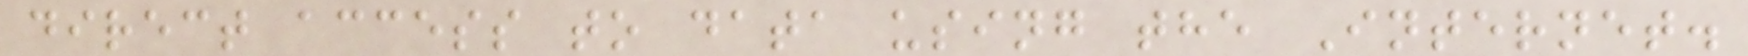direct access to data using the Internet.
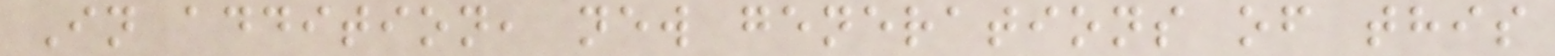In addition, new generations of this
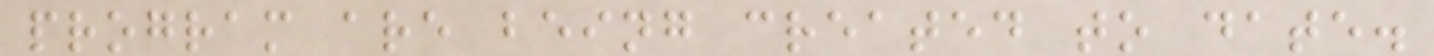program are being created to date.
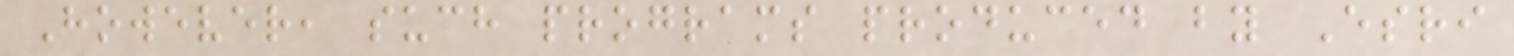However, such programs produced by Esri
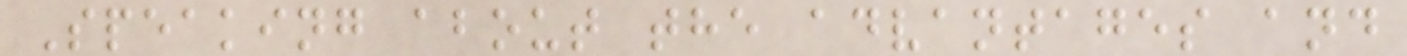Speaking about the advantages and
